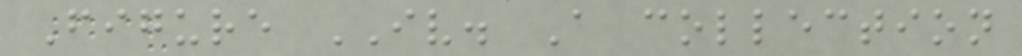Figure IV. A collection
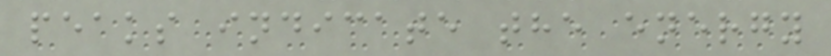peaks indicate the energy
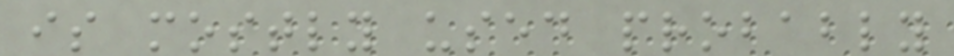is mostly used probably
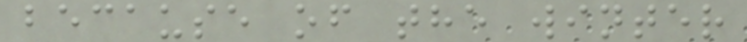because of the winter
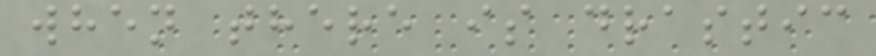when there is drastic
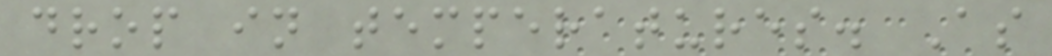drop in temperatures. As
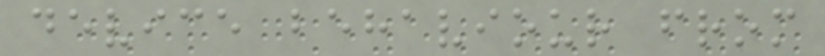device behaviour from
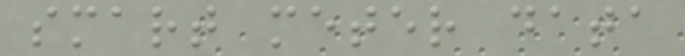smart meter data
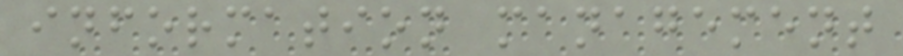information management
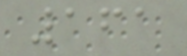161
